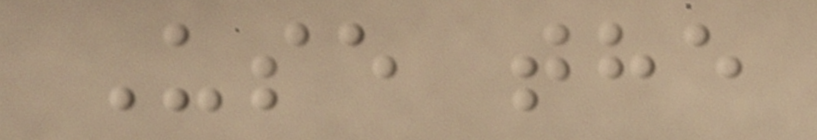Use the
